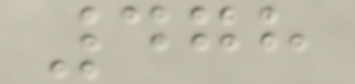478
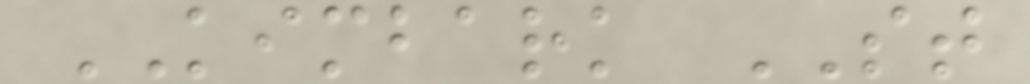KIMBARK ST
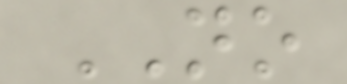NO
